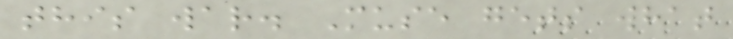this war. Muse gets what
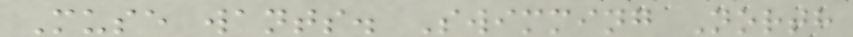Muse wants. Swimming North
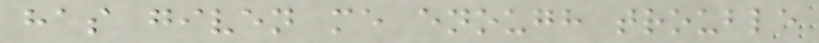has given me enough trouble
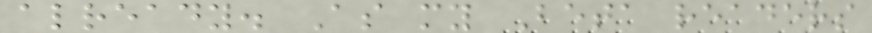already. As my Beta readers
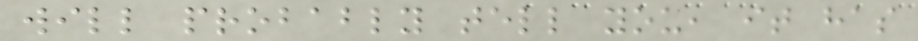will probably tell you, it has
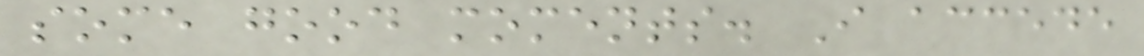some good moments. I accede
